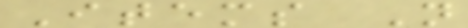Items Not
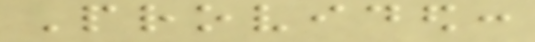Provided:
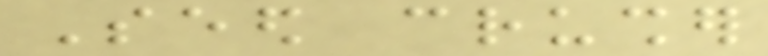Seed crusher
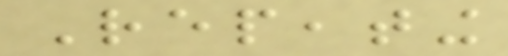Repeating
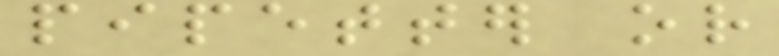pipetter or
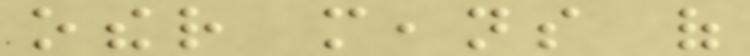other means of
